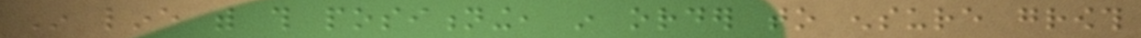In line with this positioning, in order to ensure growth
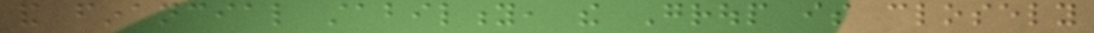and financial stability, the Group is closely
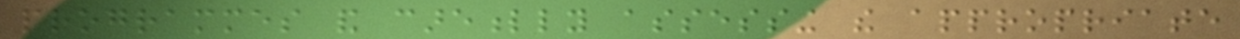programmes and carefully assessing the appropriate
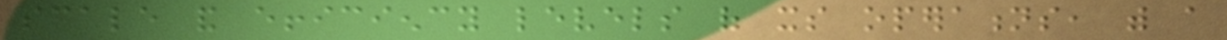scale and efficiency levels of its operations, with a
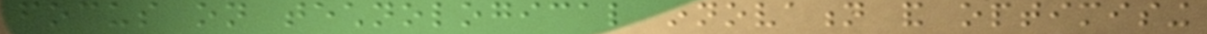focus on technological innovation and optimising
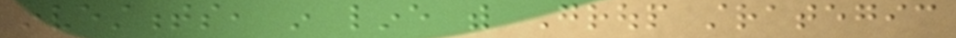investments, in line with Group strategic
